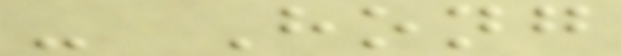- Hong
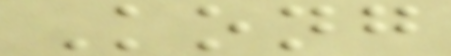Kong
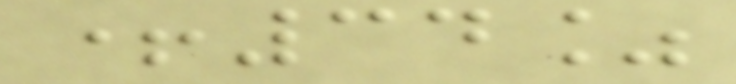+34%
